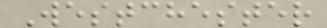Westchester
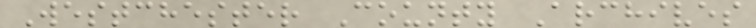Westchester County Archives
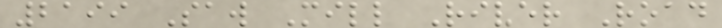2199 Saw Mill River Road
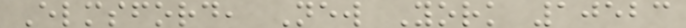Elmsford, New York 10523
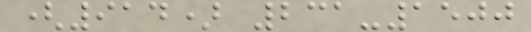(914) 231-1500
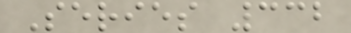Series 332
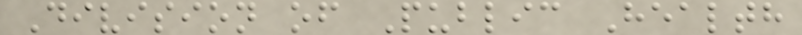Division of Public Health
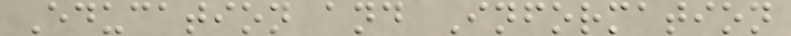Education and Information
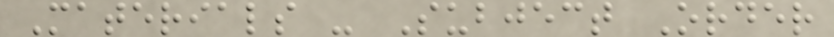Materials - Subject Order
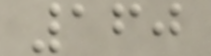160
